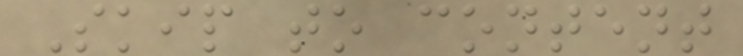Skip to content
